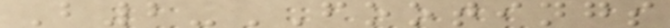B2-FOOTINGS
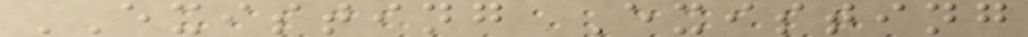EXISTING Existing
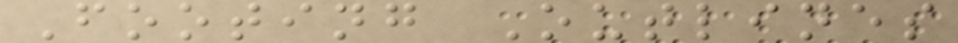Footing Outlines
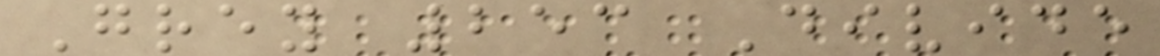Grey 253 Divide
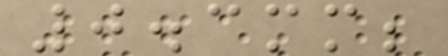0.3mm;
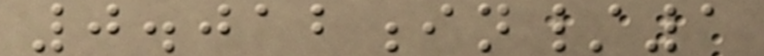0.012in/1
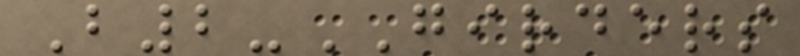B2-GIRDERS
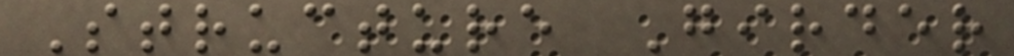Structure Girder
